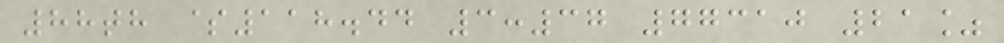88th $118.44 3:37 77310 21%
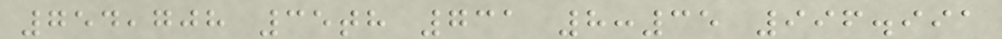754,708 35th 731 8:35 996.991
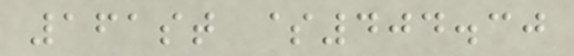161st $404.30
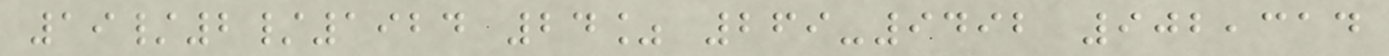19/2/1924 24% 269-9492 902,314
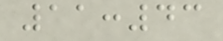11:43
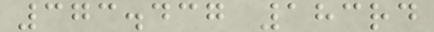373.437 183rd
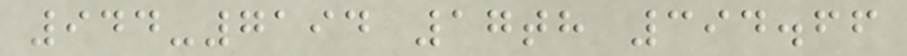944-7194 17th 394.66
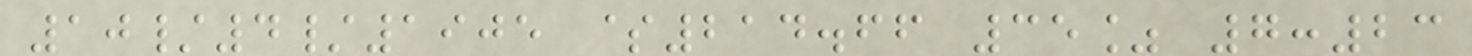10/4/1905 $214.66 35% 7:23
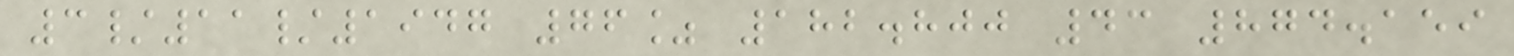3/11/1947 76% 182.800 43 874.159
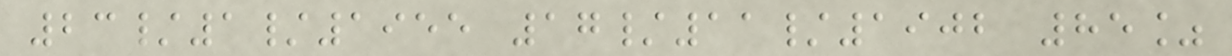23/1/1955 17/11/1902 85%
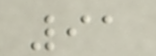91
